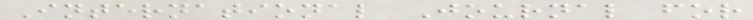International Journal for
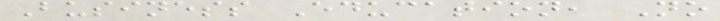Business Education, No
